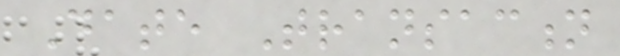Date Transaction
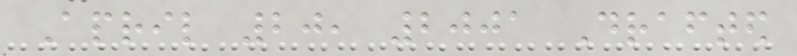April 20, 2001 Drafted
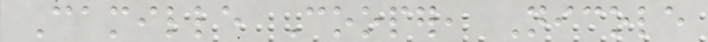Camille Cooper, Nicole
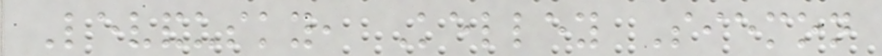Levandusky, Kelley Siemon
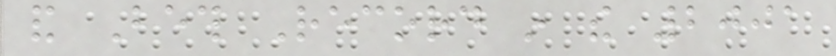and Beth Record in the 2001
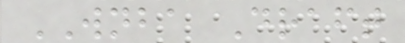WNBA Draft
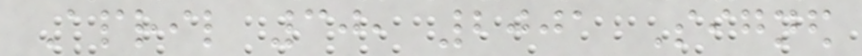April 30, 2001 Signed
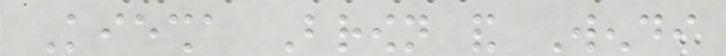Kiesha Brown and Wendi
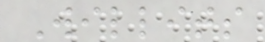Willits
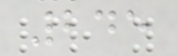245
